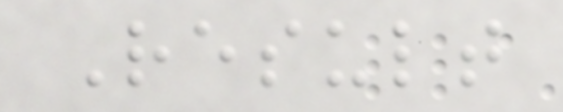Result
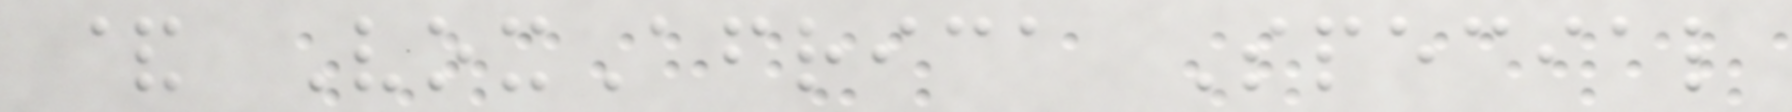& VoxAfrica Special
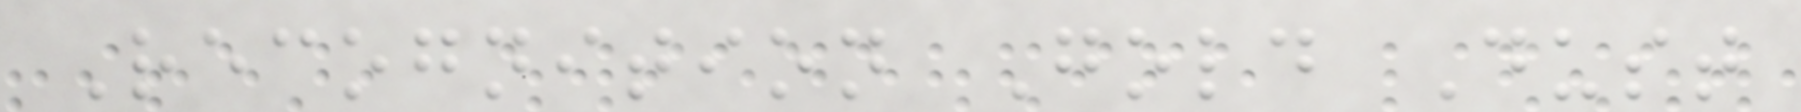Recognition Gold Dust
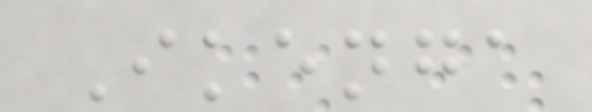Ikenga
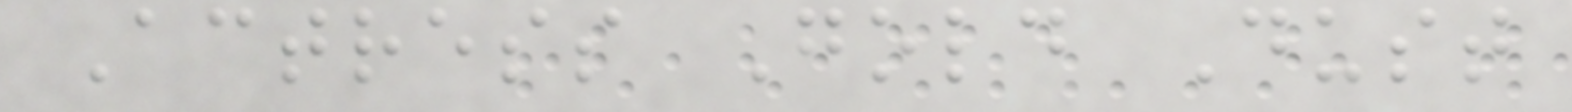Actress Gold Dust
